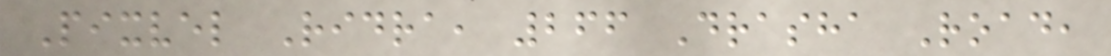Pixvel Ridra, 266 Drasha Road,
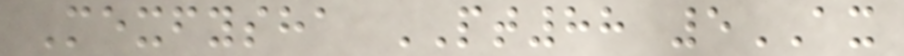Mexfysha PT88 5AX
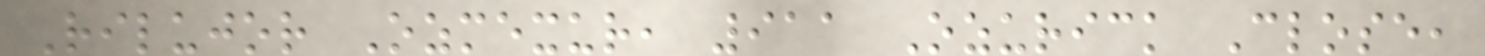Rilujor Ozmexur, 911 Ozurick Close,
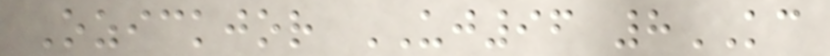Ozickjor UJ96 8KC
